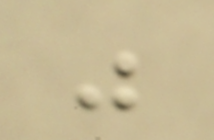was
